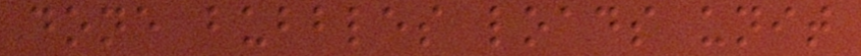done bubbles loads unit
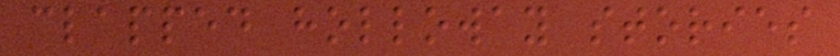clapped holloway stories
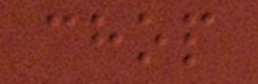chop
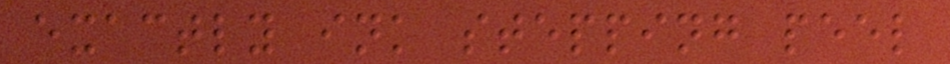exactly ink stepping peel
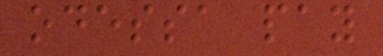odessa pay
